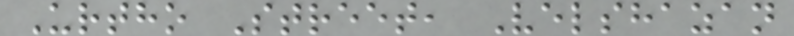Urtho Street, Velshazan
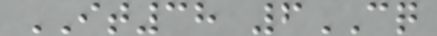IT38 6CQ
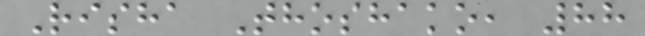Risha Thoshako, 88
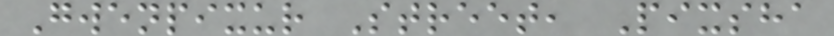Gwenpixur Street, Pixsha
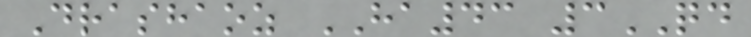Drashaoz HA43 3QD
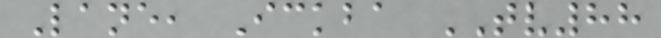Lane, Ickba TV88
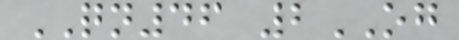QN46 2OG
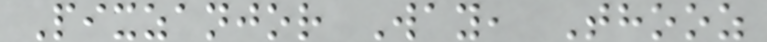Pixzanjor Way, Thooz
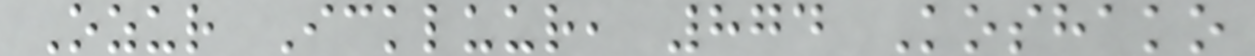Ozur Ickluur, 874 Koshako
